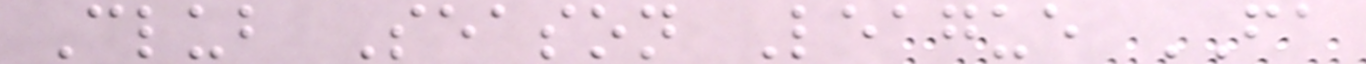Club Season League FA
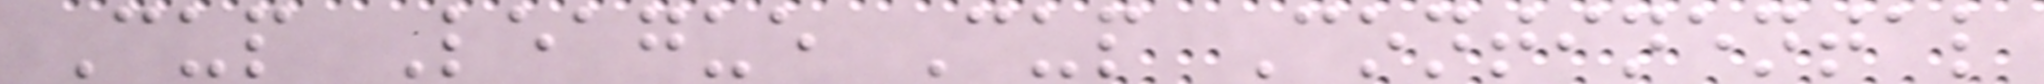Cup League Cup Continental
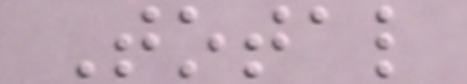Total
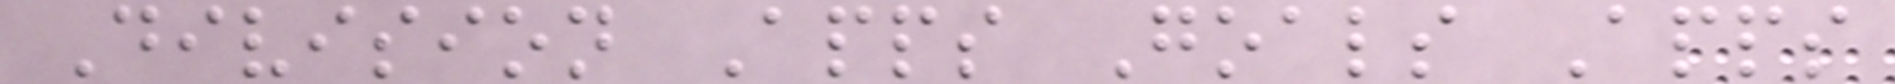Division Apps Goals Apps
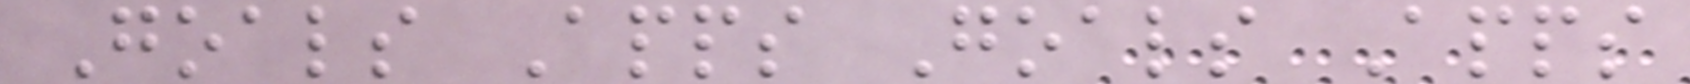Goals Apps Goals Apps
